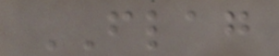FLAG
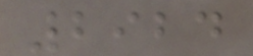2924
